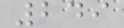249
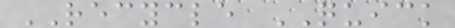RECYCLE QUICK
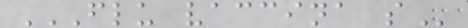FLU VACCINA S
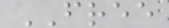FREE
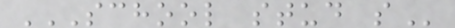SCHOOL STUD S
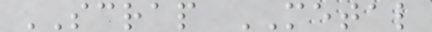SCRAP METAL
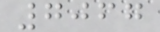7067
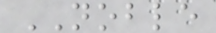NOBLE
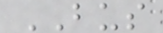BUS
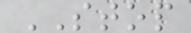STOP
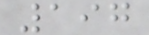197
